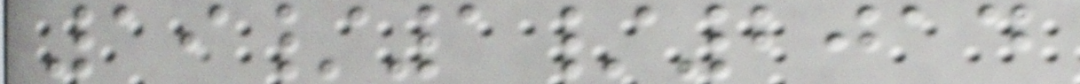19/1/2014
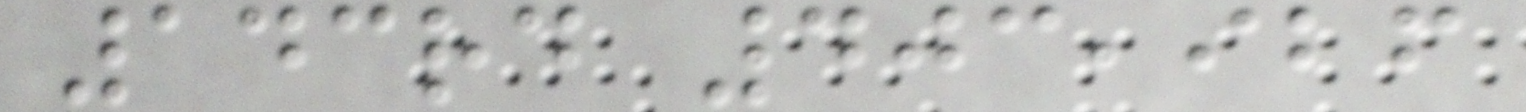143rd 403,926
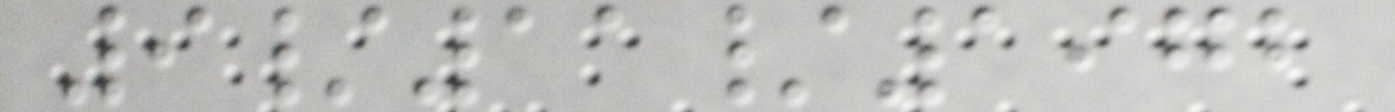9/11/1972
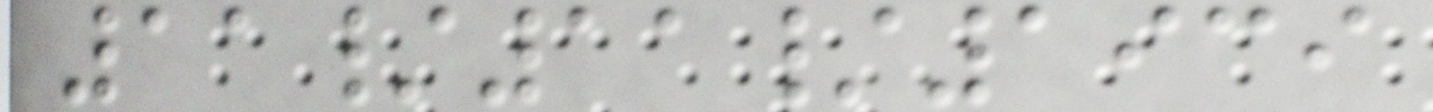11/11/1939
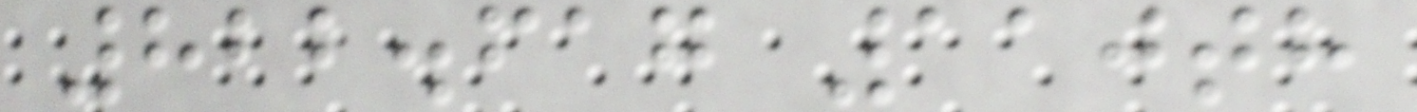822.617 110th
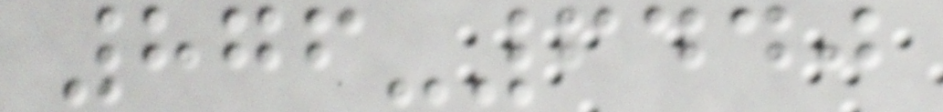876-6440
